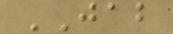JAB
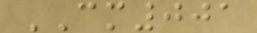CM001
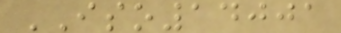ISO14001
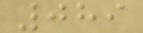089
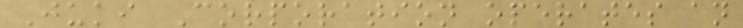Juki Corporation operates an
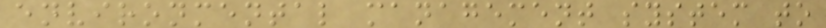environmental management system to
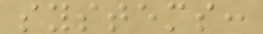systems:
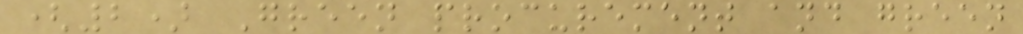(2) Green procurement and green
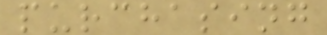purchasing
